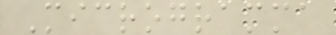Microgramma
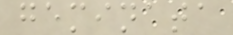geminata
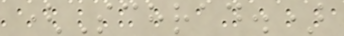(Schrad.)
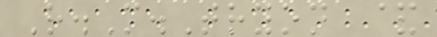R.M.Tryon &
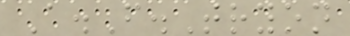A.F.Tryon
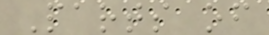Parts of
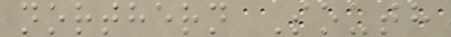northern South
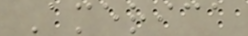America
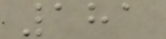181
